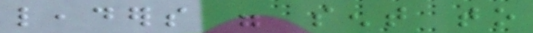leaders were sent to
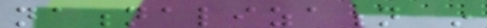nationalization in
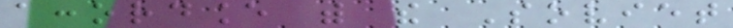accordance with the Soviet
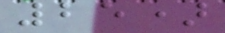25)
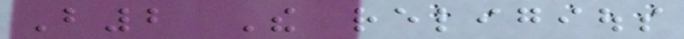B2 The religious
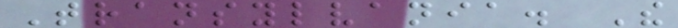Transylvania. The
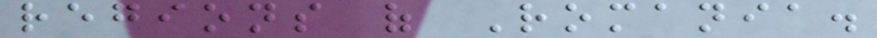regions of Romania.
